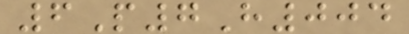6P7H004
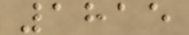1815
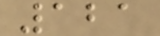121
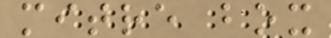mitre box
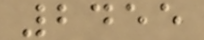2455
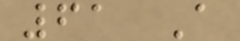61 A
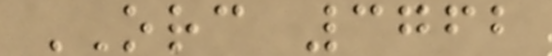ORC 3762
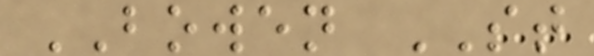BOWEN ST
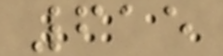615
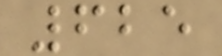625
